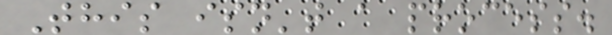This isn't a process.
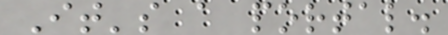It's a portal.
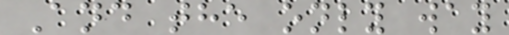And the only way
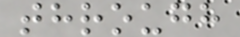through
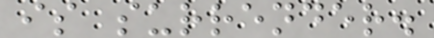is surrender.
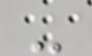-
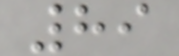89
